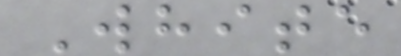White
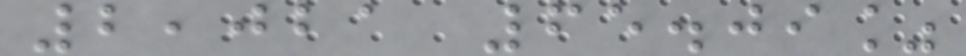2,021 65.09%
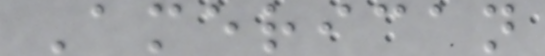American
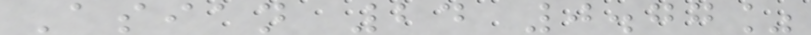Asian 24 0.77%
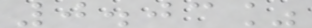0.03%
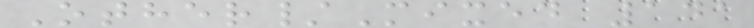Other/Mixed 141
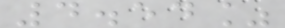4.54%
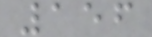156
